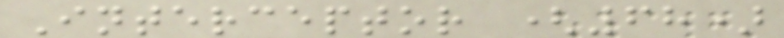Interceptor (68)
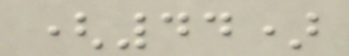(44)
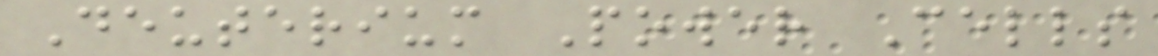Deuterium Power Cells
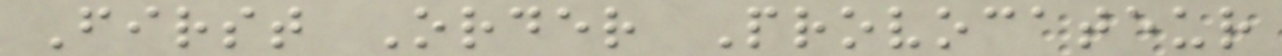First Order Provocateur
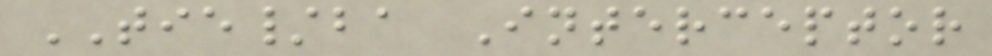TIE/ba Interceptor
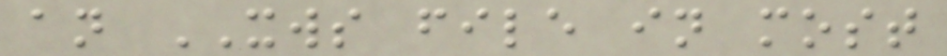an XWS file in most
